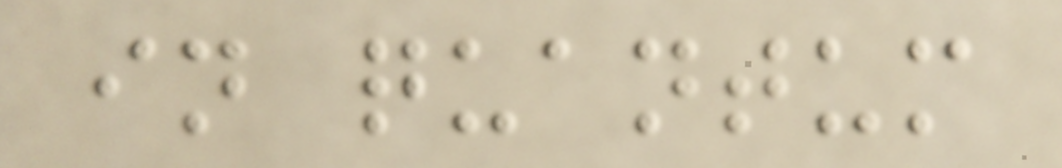in quantum
